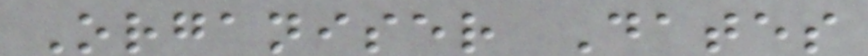Organiser Dates
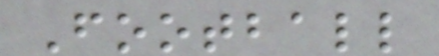Football
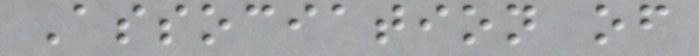Association of
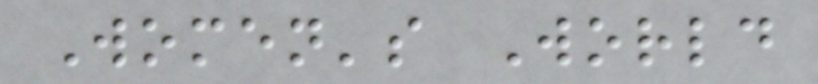Women's World
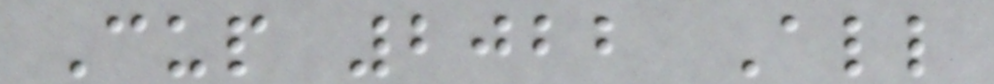Cup 2022 All
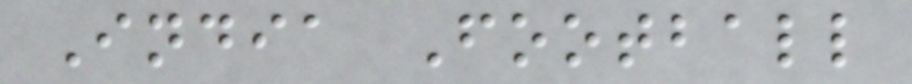India Football
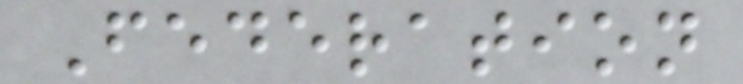Federation
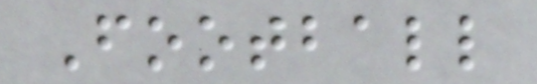Football
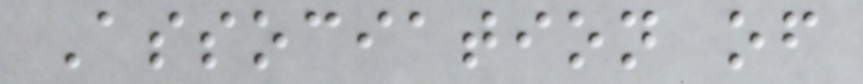Association of
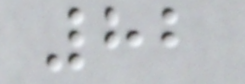82
